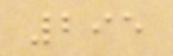295
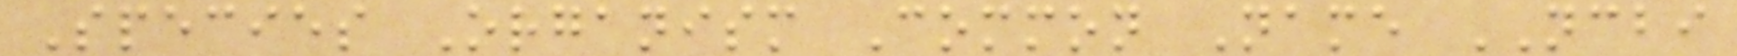Species Organism Common Name NCBI
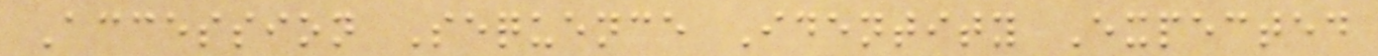Accession Sequence Identity Expected
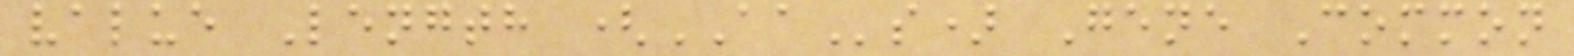value Length (AAs) Gene Common
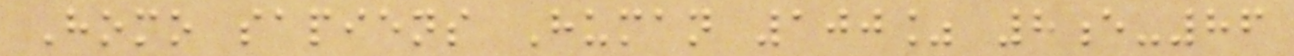Homo sapiens Human 100% 8e-86
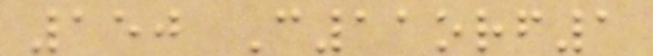150 C11orf1
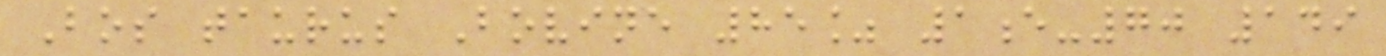Bos taurus Bovine 85% 1e-70 149
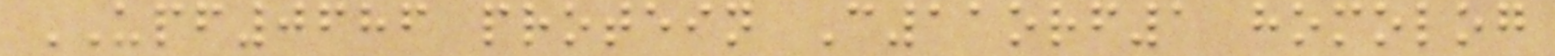UPF0686 protein C11orf1 homolog
